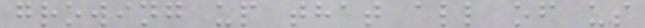growing up that all of us
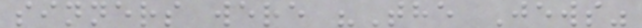sinners were "The Jews"
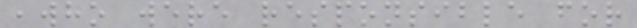,who were responsible for
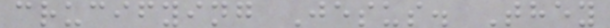crucifying Jesus. They
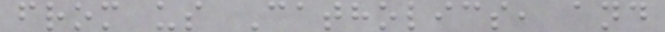from us Catholics, and
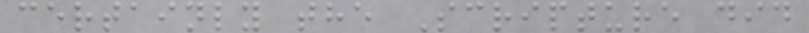certainly the Scripture did
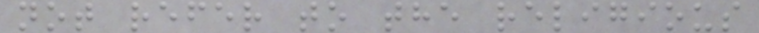not refer to the religious
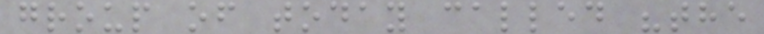group of today called "the
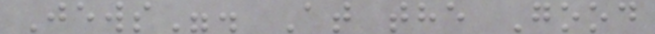Jews". At the Good
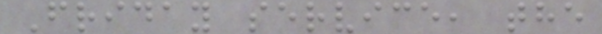Friday service, the
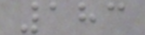183
